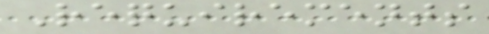Requirements
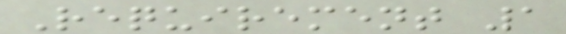Requirement 1
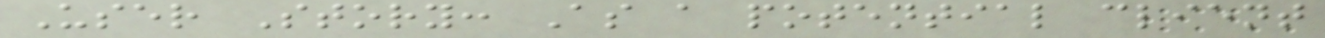User Story: As a potential client
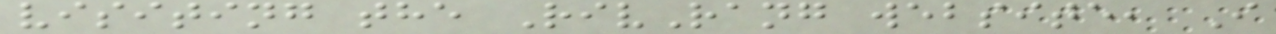visiting the RivRang website, I
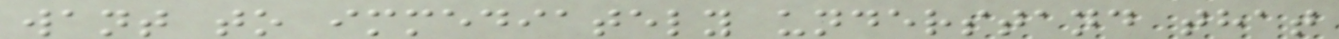want to immediately understand that
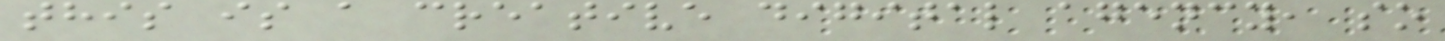this is a creative digital agency, so
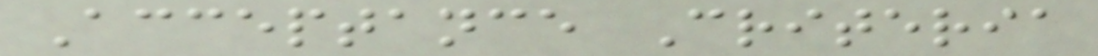Acceptance Criteria
